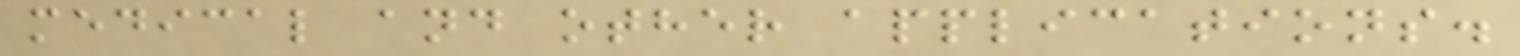medical and other applications.
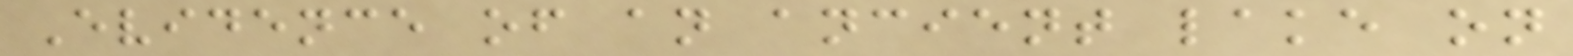Evidence of an ancient lake on
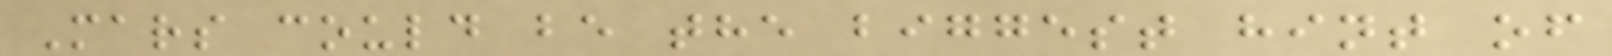Mars could be the biggest hint of
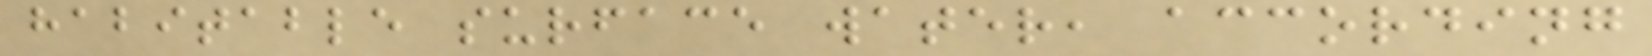habitable surface water, according
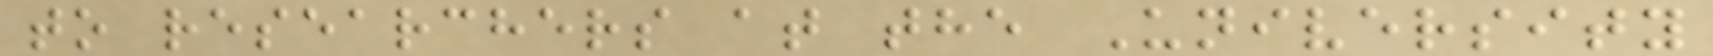to researchers at the University
